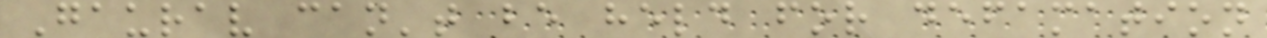Gaurav can't be held for defamation
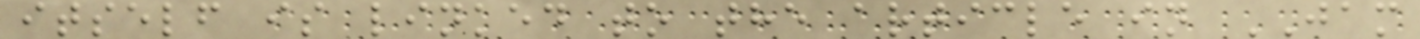itself is linked to the article in JAM
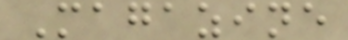Magazine
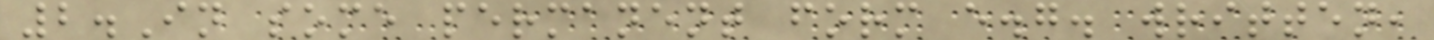2.In some permanent form e.g. written,
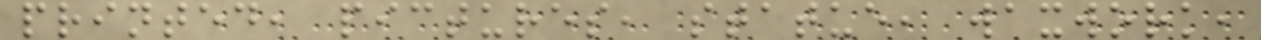printed, pictures, statue, waxwork,
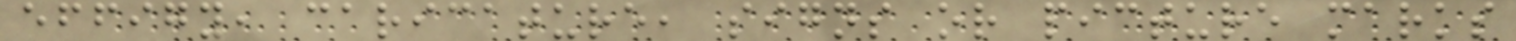effigy, caricature, signs or picture marks
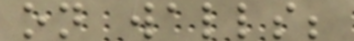on walls;
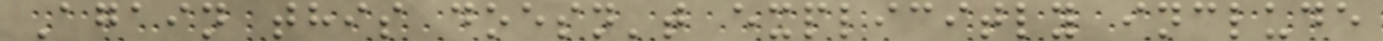Again this doesn't explicitly include
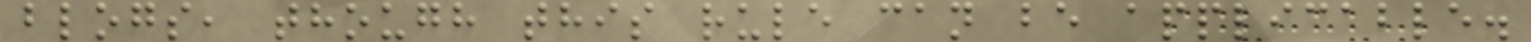blogs, though this rule can be applicable.
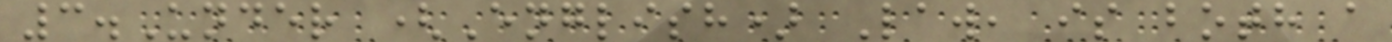3.Under (English) Law, is both a
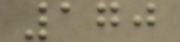170
